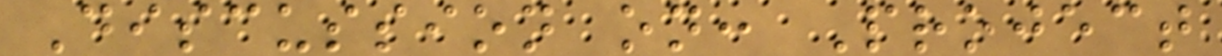Discussion on: Project
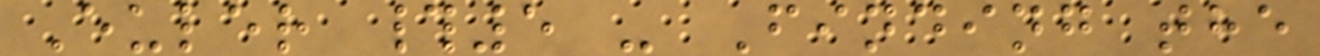Euler #5 - Finding the
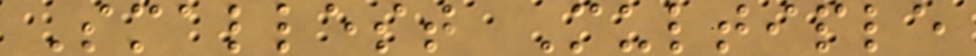Smallest Multiple
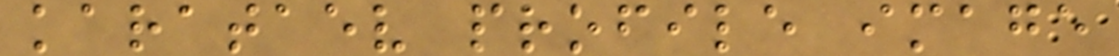karataev profile image
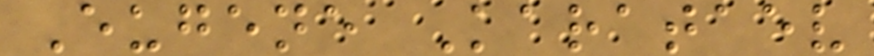Eugene Karataev
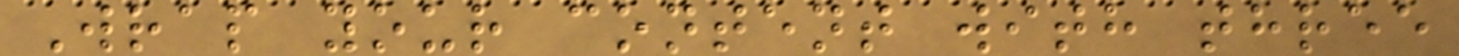Wrap your content with three
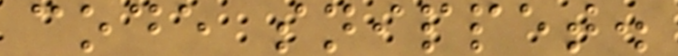code snippet.
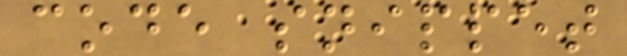code snippet
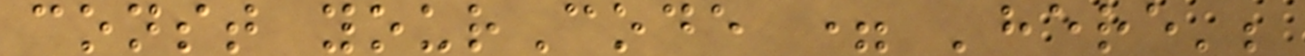const yourCode = 'here';
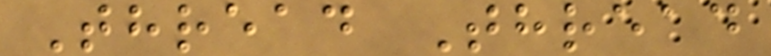Thread Thread
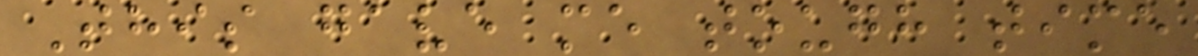This gave me tough time
